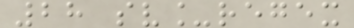28 sv_regex
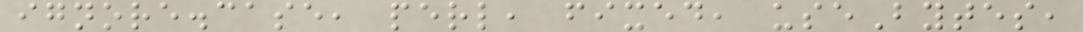ignore.case, perl, fixed, useBytes,
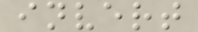invert
